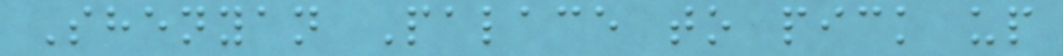Shenyan Palace to pick up
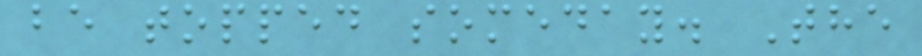be topped someday. The
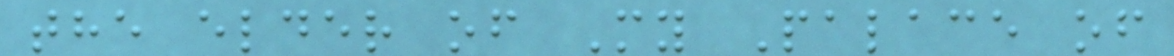the elder of My Palace of
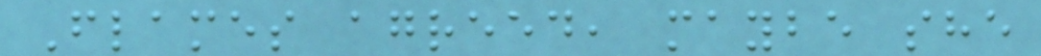Flames agreed, maybe she
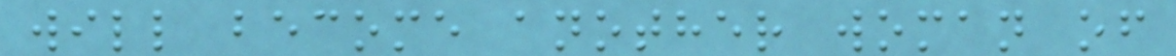will become another woman of
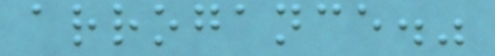arrogance."
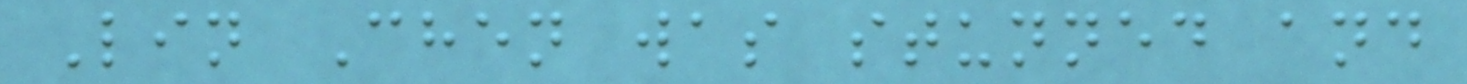Lin Chen was stunned and
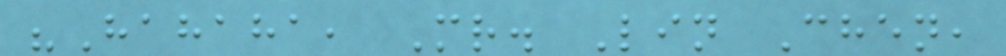"Hahaha, Mr. Lin Chen,
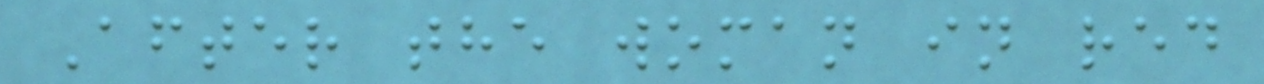After the woman in red
